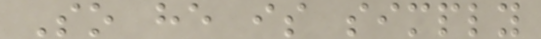So he is simply
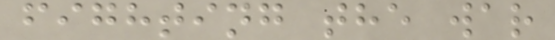fighting the war
